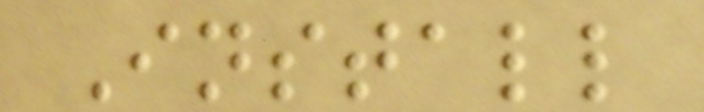Install
